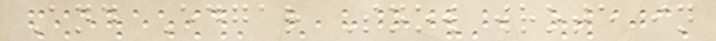And Edgar Snow wrote in
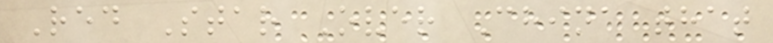Red Star Over China that
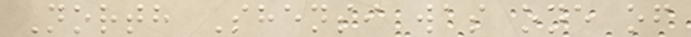North Shensi was one of
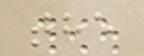the
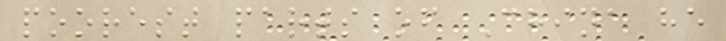poorest parts of China he
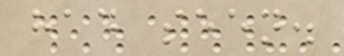had seen.
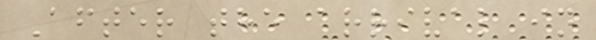After the arrival in
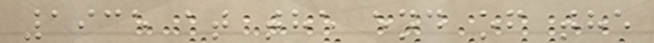1935 at the end of the
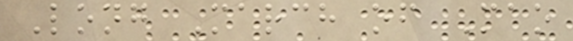Long March of Mao
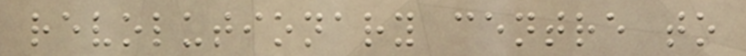revolutionary centre to
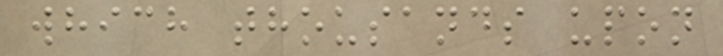which thousands upon
